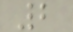2
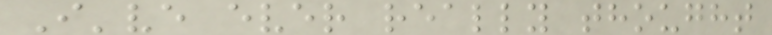I've ever really thought
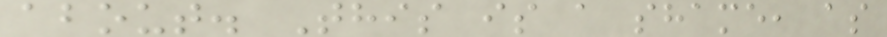about. This is a shame, as
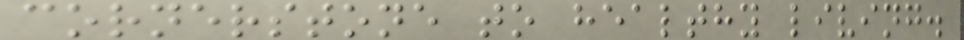cornerstone to healthy living.
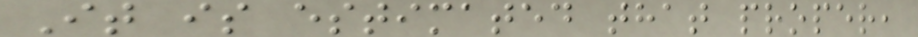It is estimated that proper,
